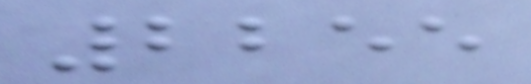2255
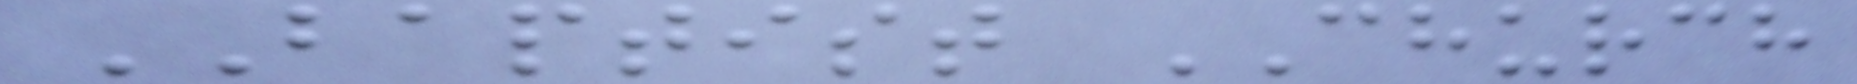BAPTIST CHURCH
